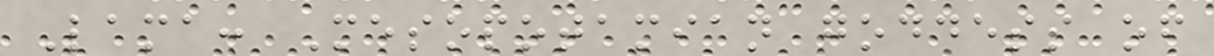Lama: Mesopotamian goddess of
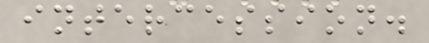intercession.
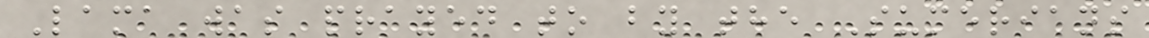Lama was prayed to by the Sumerians
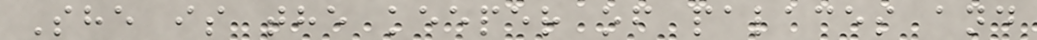She is the keeper of palaces and
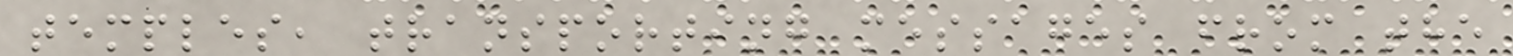temples, transporting messages from the
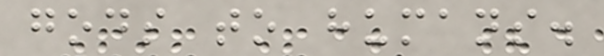gods to humans.
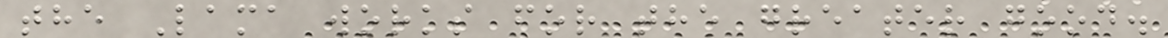the Lama works for the greater good.
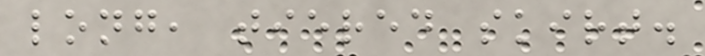long, tiered skirt.
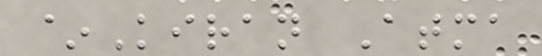~Kiran Atma
